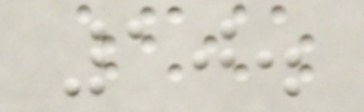10.
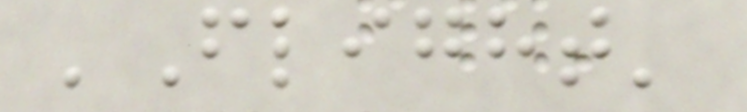'Flight'
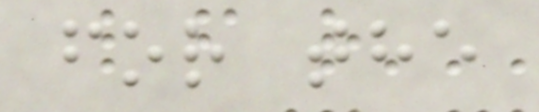for the
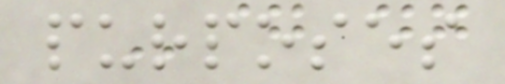purposes
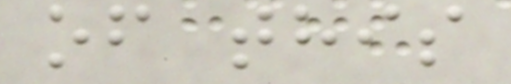of this
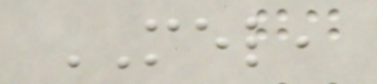MEL,
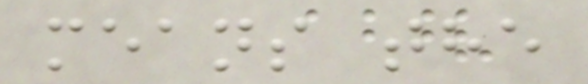means the
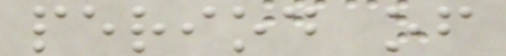period of
